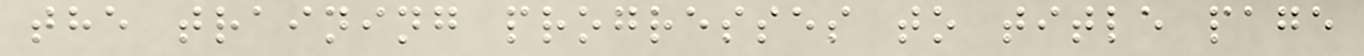the training progresses to title page
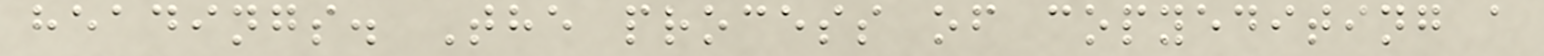headings. The process of copyediting a
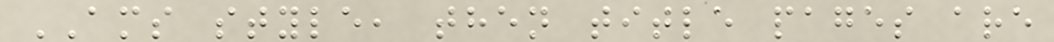AMS style, then title pages are
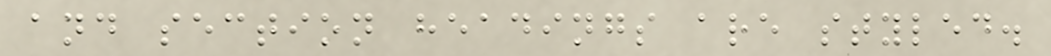and section headings are styled.
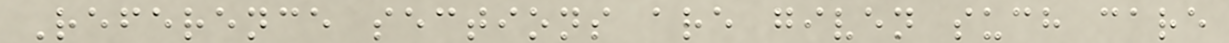Reference sections are given such care
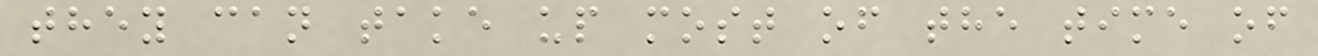they can take up most of the time of
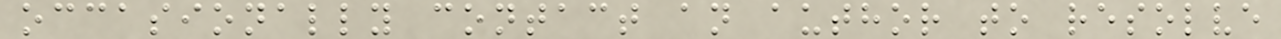occasionally contact an author to resolve
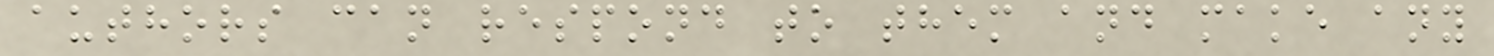authors can respond to them and make any
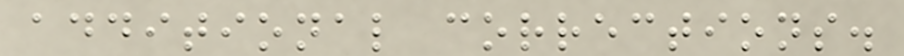additional corrections.
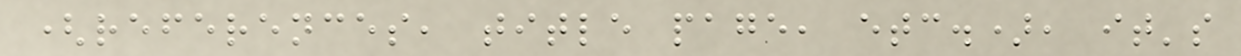(references, title page, etc.), it's
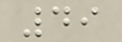49
